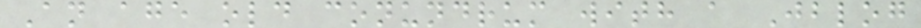An age old conundrum with a Jblog
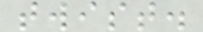twist.
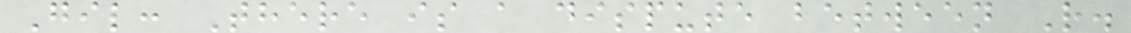Gil: There is a dispute between R.
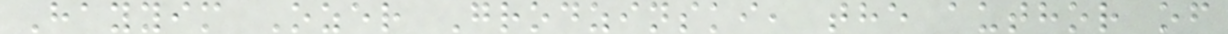Hayyim Ozer Grodzinski, the author of
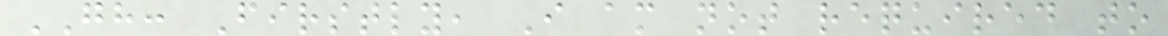GH: Firstly, I am not required to
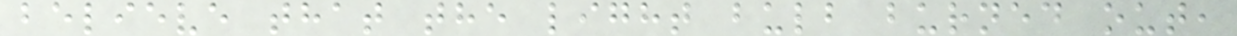believe that the light bulb burned out,
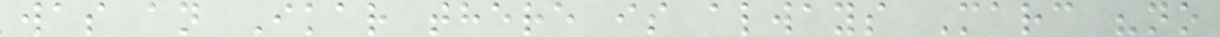was an Ikar there is always Marc "no
